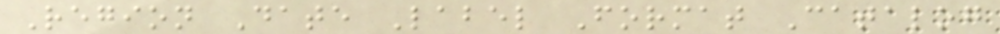Region Date Label Format Catalog
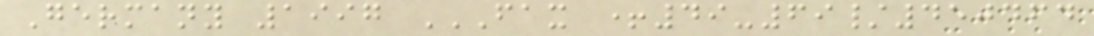Germany 1997 FAX +49-69/450464
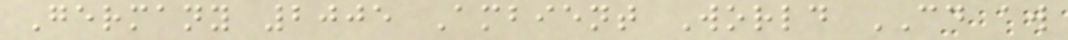Germany 2005 Ambient World CD aw
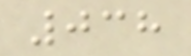038
